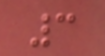3
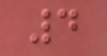4
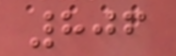806
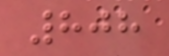808
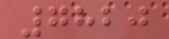7820
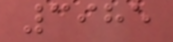3985
